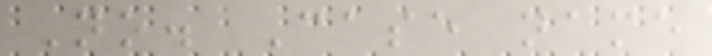No. Case name
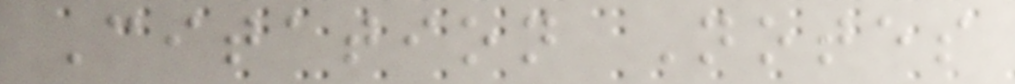Citation Notes
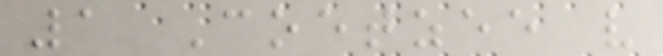1 Coetzee v
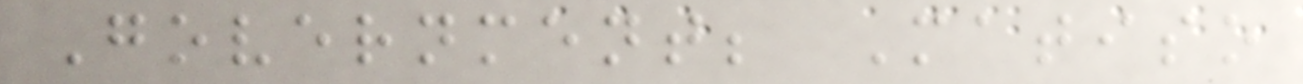Government; Matiso
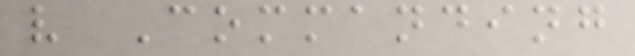v Commanding
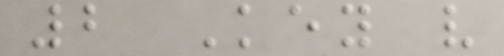2 Key v
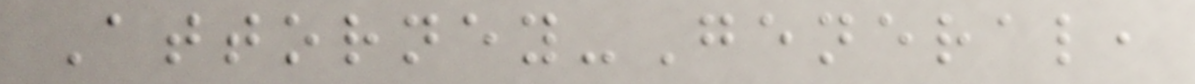Attorney-General,
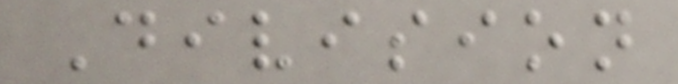Division
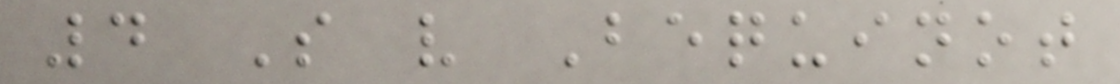4 S v Bequinot
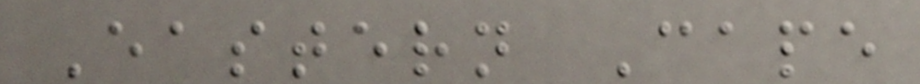Eastern Cape
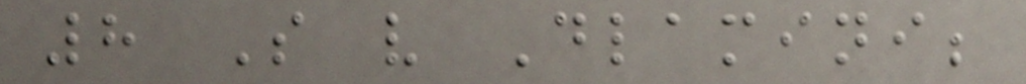8 S v Dlamini;
